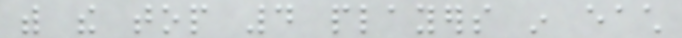with the top 4 players in each
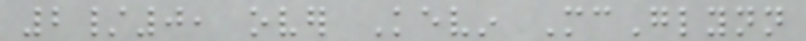2/0, over Kevin McGlynn
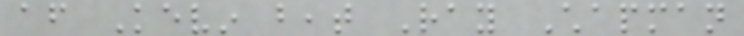after Kevin beat Ray Chapman
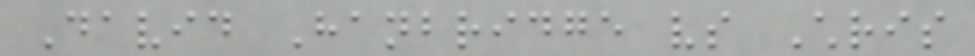David Hanbridge vs Chris
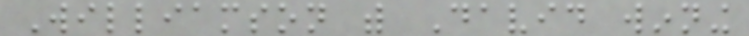Williamson with David winning
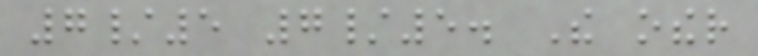7/5 7/5. The other
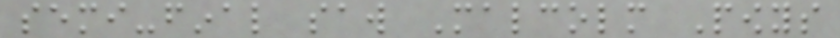semi-final saw Malcolm Powys
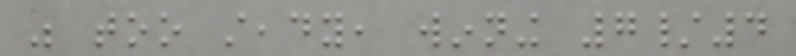was too steady, winning 7/4
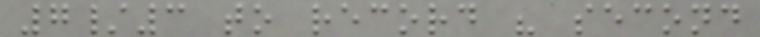7/3 to record his second
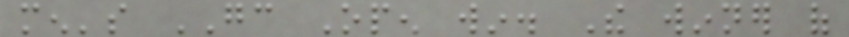men's GC Open win. The winner of
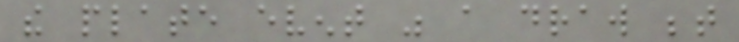the plate event was a draw between
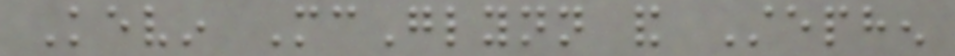Kevin McGlynn and Stephen
